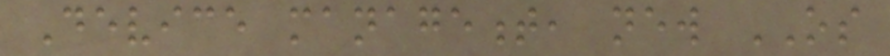Device management, new OS
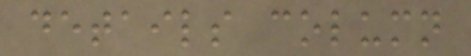details column
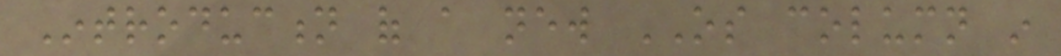Introduction of a new OS column in
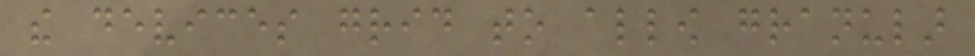the devices grid to allow granular
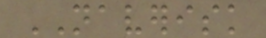NAVERISK
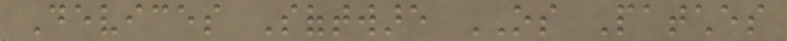Devices Software OS Patches
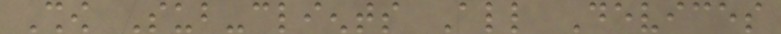Show Sub-clients All Devices
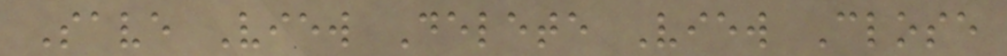Save View Delete View Close
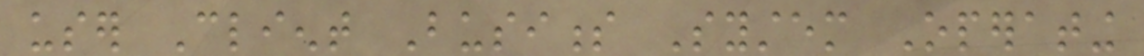user Client Business System Operating
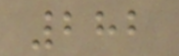282
